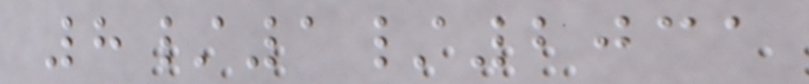8/1/2031
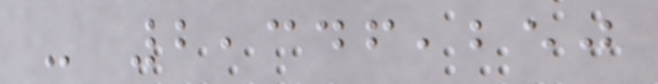- 2,346,250
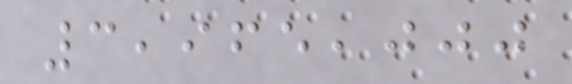3,965,000
